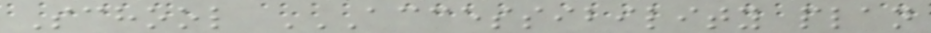School ACCESSIBILITY PLAN
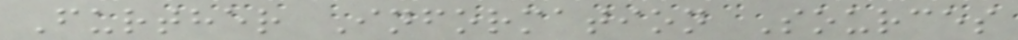Further Information Sources
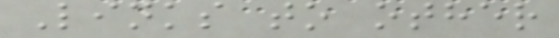Links to other
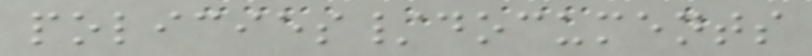policies/documents
